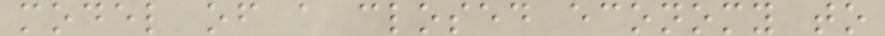model of a closed economy to
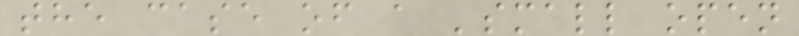the case of a 'small open
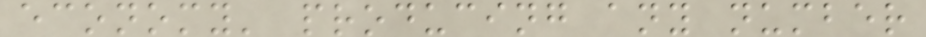economy' producing any number
